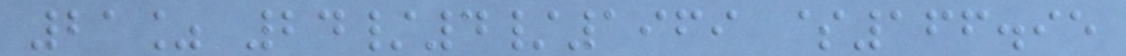21% 24/4/1969 $166.95
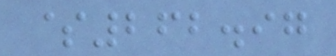$262.97
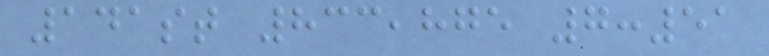141st 833,875 7:51
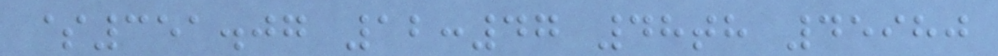$351.07 12:47 48th 45980
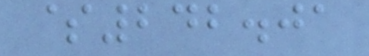$242.01
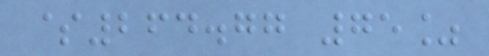$264.77 75%
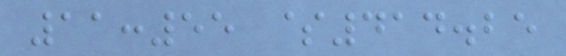11:55 $414.25
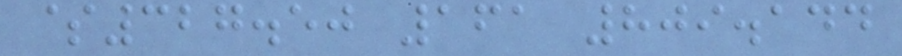$327.50 161 809.144
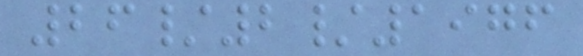26/2/1976
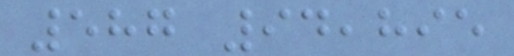587 94,895
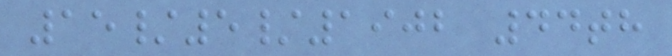15/5/1902 44th
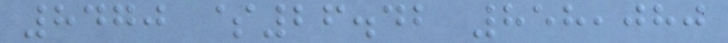8470 $26.42 858,080
